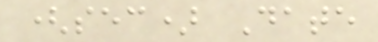(sec) Date
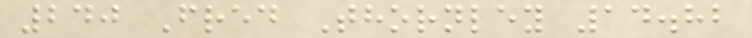240 Fred Thornley 14.82
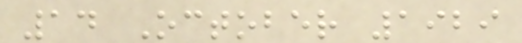14 October 1929
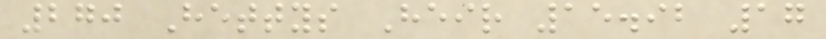270 Hettys Heir 15.92 17
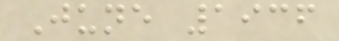June 1936
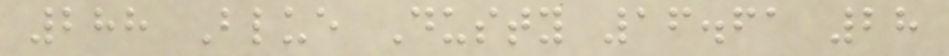288 Blue Dusty 16.61 28
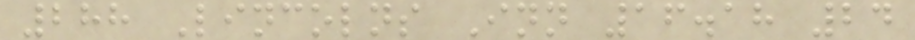288 Lincolns Inn 16.18 24
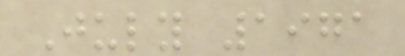July 1971
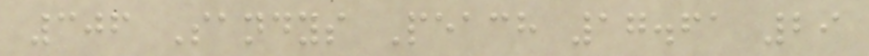306 Sandys Peach 17.61 29
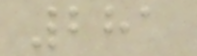281
